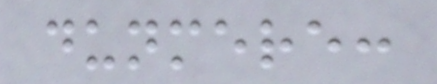dunmere:
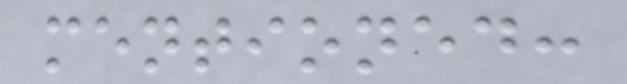mentioned:
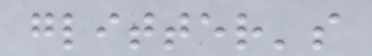glitter's
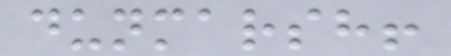dunmarsh!
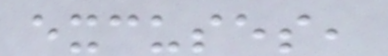excuses,
